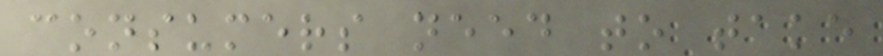consumers need to take
